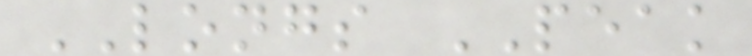LONGS PEAK
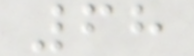68
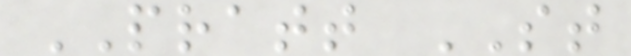PRATT ST
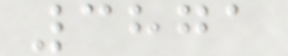3871
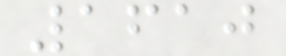1610
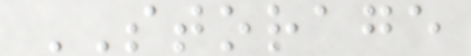STORAGE
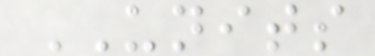UNITS
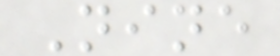Nine
